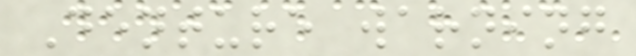Denture warning
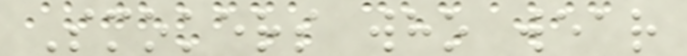Smokers who wear
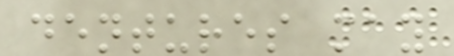dentures may
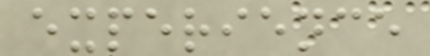experience
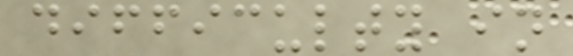difficulty in
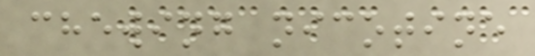chewing nicotine
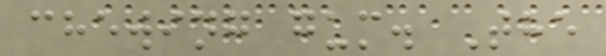chewing gum. The
